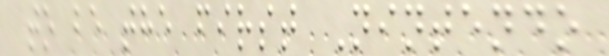to be the first Nintendo
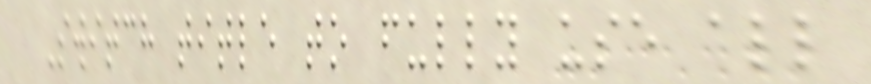Switch title to fully use all
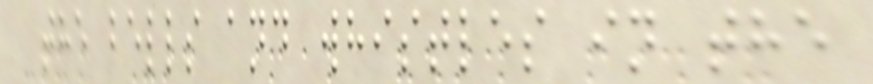the bells and whistles in the
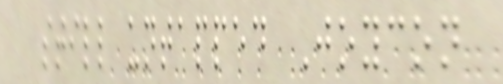still untapped Joycon
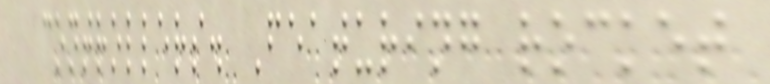controllers. Featuring rocket
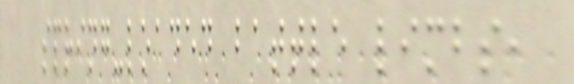spring-loaded battle limbs,
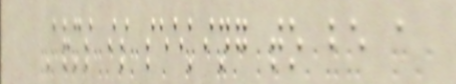Arms is seeking to be a
